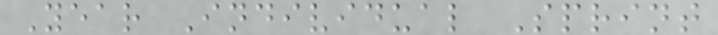Year Individual Sprint
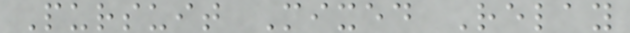Pursuit Mixed Relay
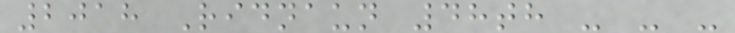2018 Ridnaun 48th - - -
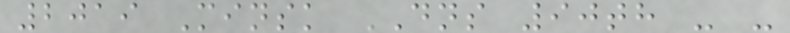2019 Minsk DNS 90th - -
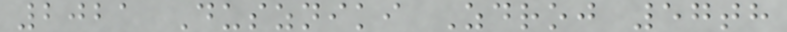2021 Duszniki Zdroj 57th
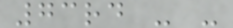73rd - -
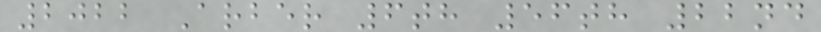2022 Arber 6th 56th 22nd
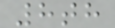8th
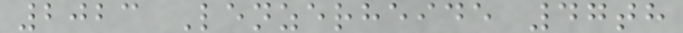2023 Lenzerheide 47th
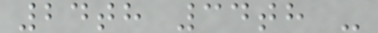24th 34th -
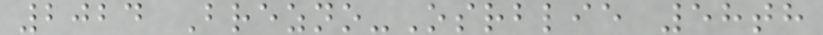2024 Brezno-Osrblie 58th
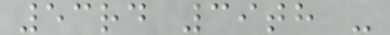53rd 39th -
